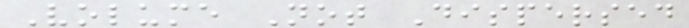Volume Not Dispersed
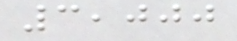3,000
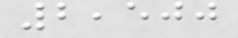2,500
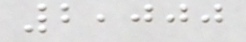2,000
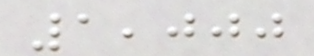1,000
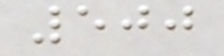500
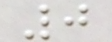0
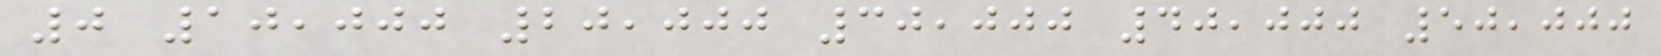0 10,000 20,000 30,000 40,000 50,000
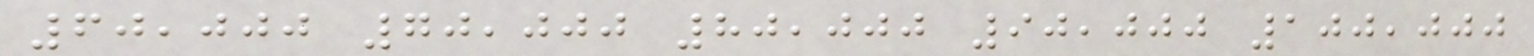60,000 70,000 80,000 90,000 100,000
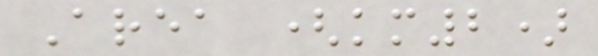Area (km2)
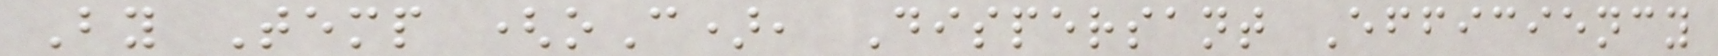By Temp (oC), Dispersant Efficiency
